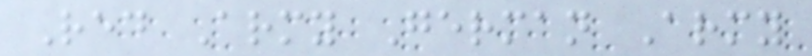Red Army German Army
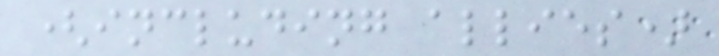(including allies)
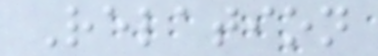Relation
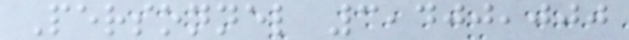Personnel 3,400,000
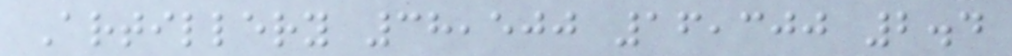Artillery 38,500 16,300 2.4
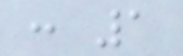: 1
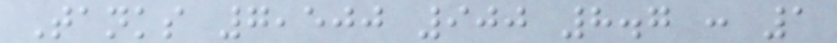Tanks 7,500 900 8.7 : 1
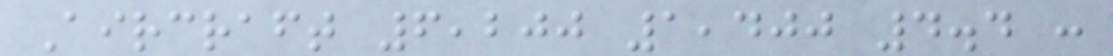Aircraft 6,200 1,400 4.4 :
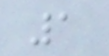1
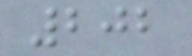202
